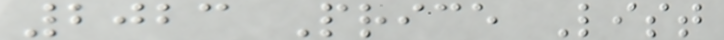2023 Price List
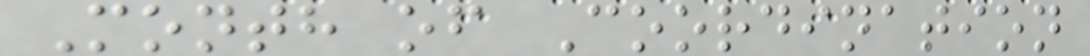Month of Coordination
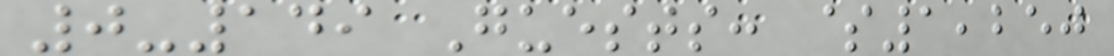0-149 Guests: $1,250
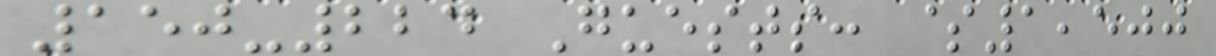150-224 Guests: $1,500
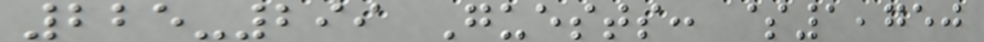225-299 Guests: $1,750
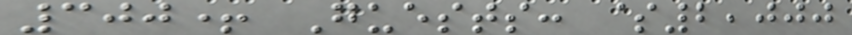300+ Guests: $2,000
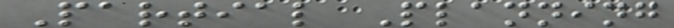Partial Planning
